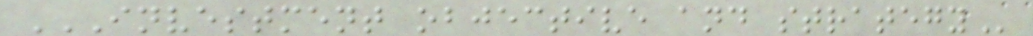INVESTMENT OBJECTIVE AND STRATEGY
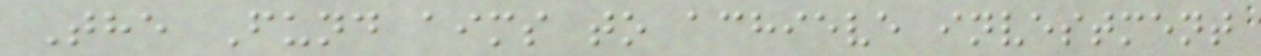The Fund aims to achieve investment
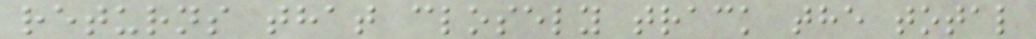returns that closely track the total
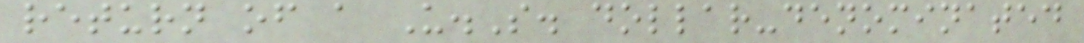return of a U.S. dollar-denominated
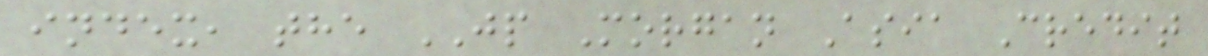index, the JP Morgan Asia Credit
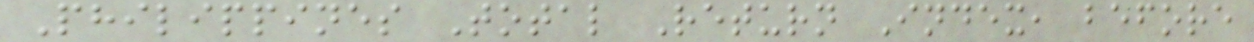Philippines Total Return Index, before
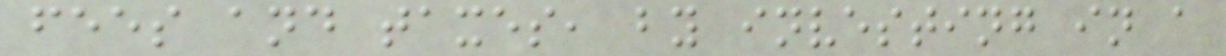fees and taxes, by investing in a
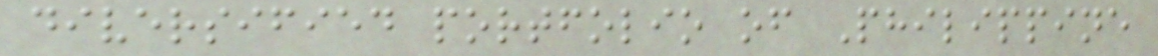diversified portfolio of Philippine
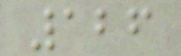126
